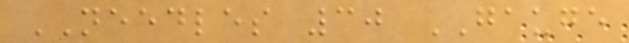NEEDLES 30 GAUGE
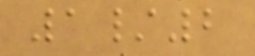1/2
